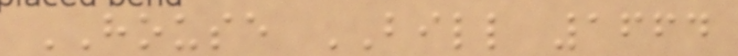HOUSE BILL 1664
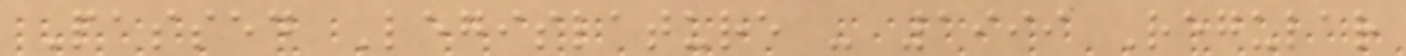Passed Legislature - 1999 Regular
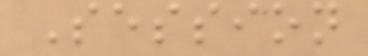Session
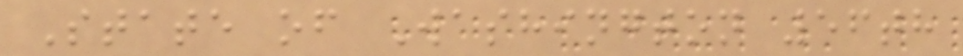State of Washington 56th
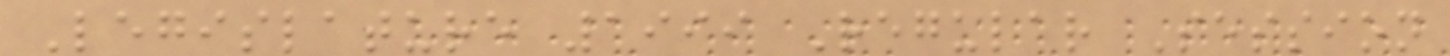Legislature 1999 Regular Session
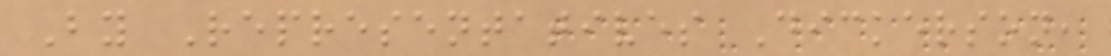By Representatives Dickerson,
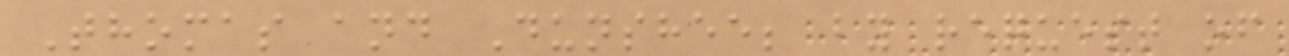Thomas and Dunshee; by request of
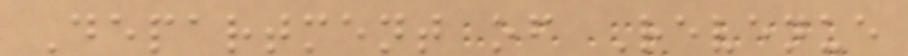Department of Revenue
